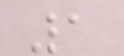1
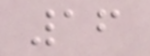16
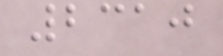2310
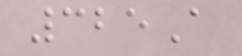325A
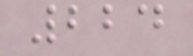224
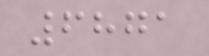6871
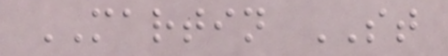MARTIN ST
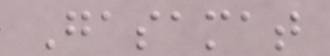Gasamat
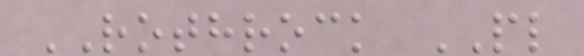ROTHROCK PL
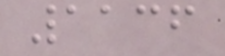1136
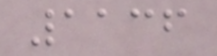1136
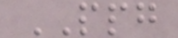PPG
